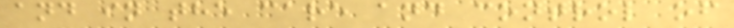and in the care and control of
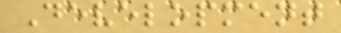Development
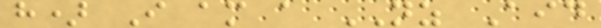h) I am a NZ Aid
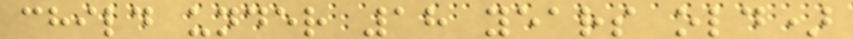child under 18 years old)
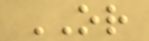OR
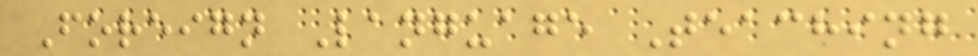Foreign Language Teaching
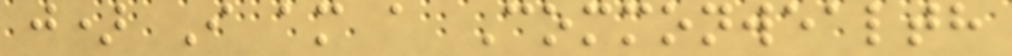j) I am a Commonwealth
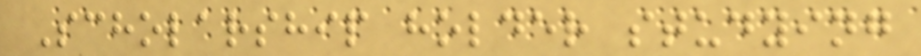Scholarship holder studying
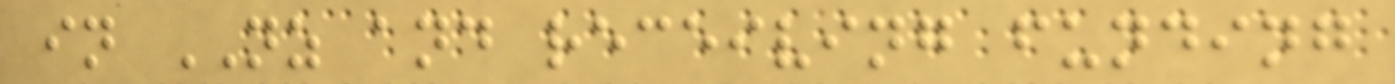in NZ and receiving funding
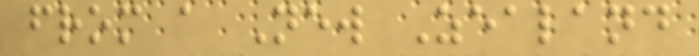from a New Zealand
